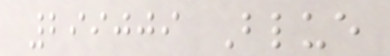299009 Blue
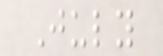July
